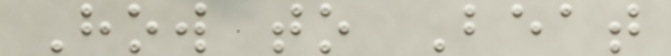How to Beat
